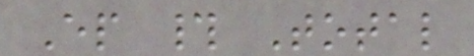Ep # Total
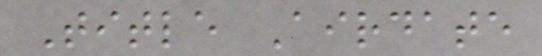Title Airdate
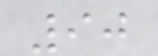90
